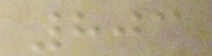803
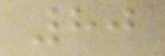80
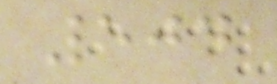504
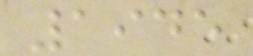1945
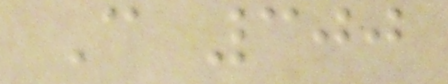C 300
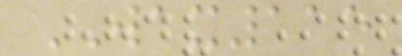WAX115
